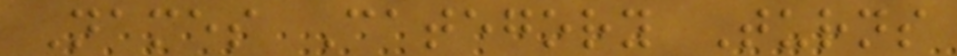Names Category Turns
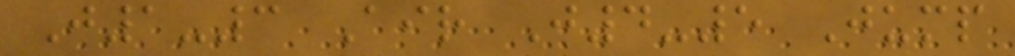J1-3 Air J4-5 Jump
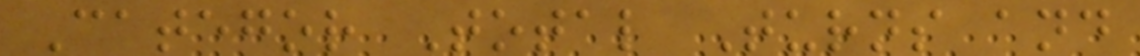Categor Total Turns and
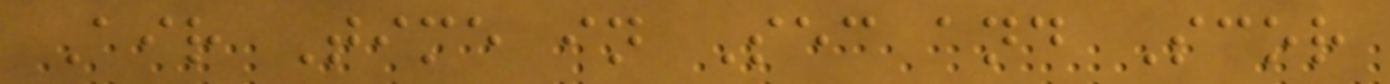Air Time in Sec and Scor
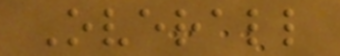Overall
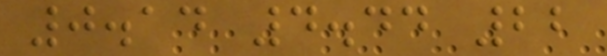0.14 4.44 22
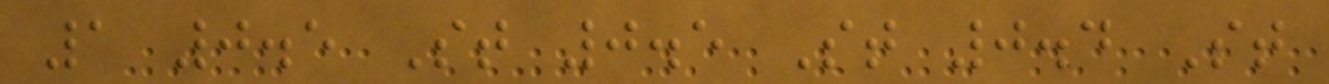1 0.5 St 0.5 St 0.4 St
